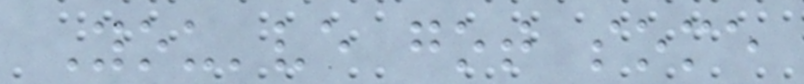You've got some
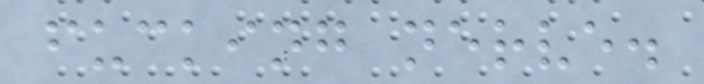fucking nerve.
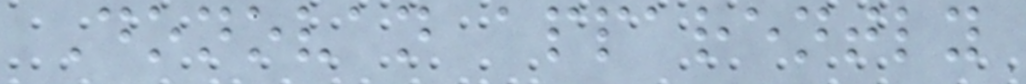Donovan apparently
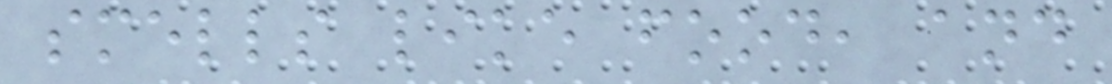smells like food, and
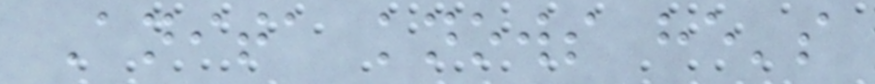Anita knows he's
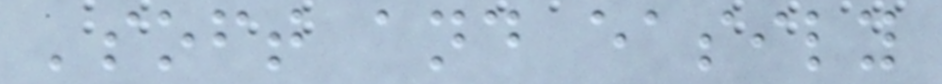'soft and easily
